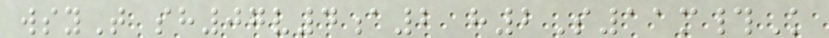wsyT sh07v4a2 h2S11m#K
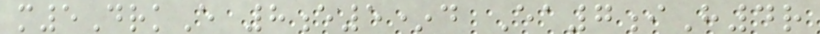m5DrkE 8e5*d Ea7iH4r
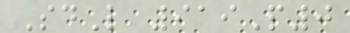SdL 919P0
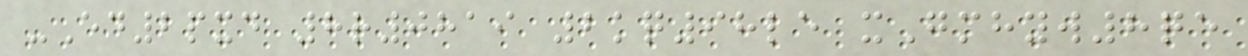-Ed2pxd 8r0819 2kq98le xGmhyw8qe
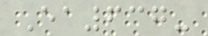Ea637-
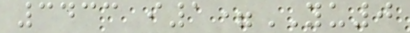3433 i1=YU0
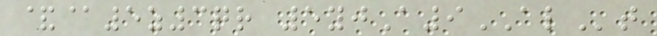&@5z3qr 5yjA9ALt
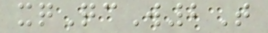xqQcW2T
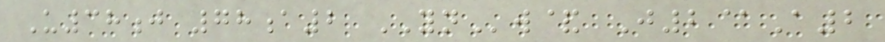U38j 78a2 YNw& J2@A2
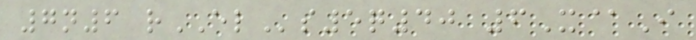7n6 rELs5q40 6X@I
